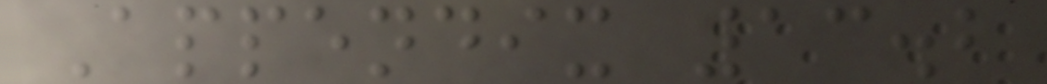Appendix 13.2
